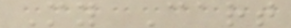My Cart
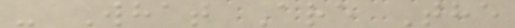- What Are The
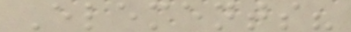Elements?
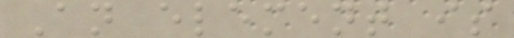An element is
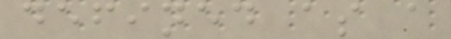defined as a
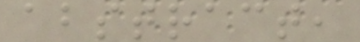abstract,
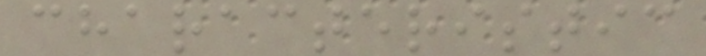characteristic
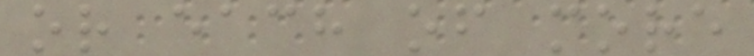or each of more
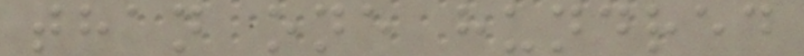than one hundred
